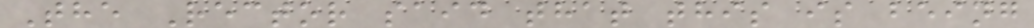The Rector said that this is being
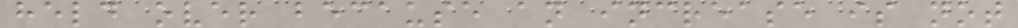held over because an increase is not
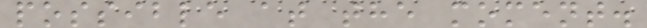possible at the moment.
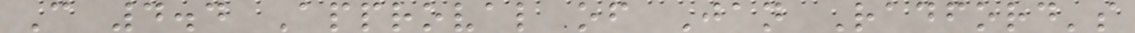C 4.4 Approval of Jan Radford's
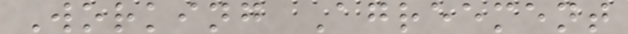Working Agreement
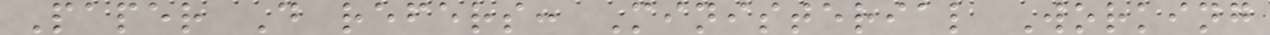Paper D refers: Ministerial Working
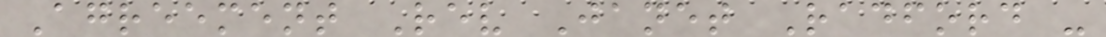Agreement Rev Janet Radford -
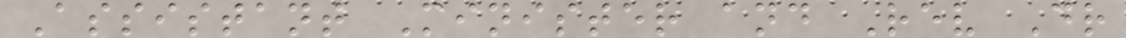Assistant Minister and Rev Dr
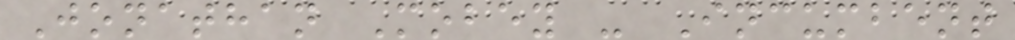Jonathan Mobey - Incumbent
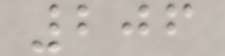206
